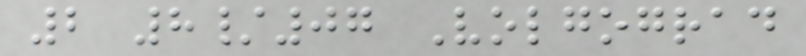2 8/07 Volgograd
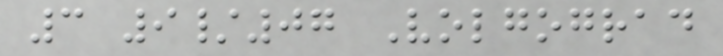3 9/07 Volgograd
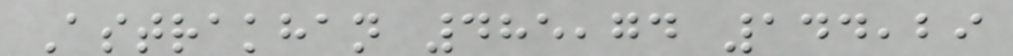Astrakhan 485,74 144,29
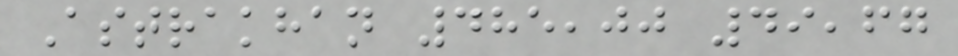Astrakhan 485,00 49,67
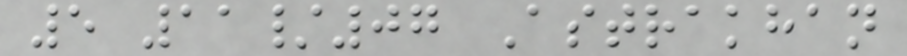5 11/07 Astrakhan
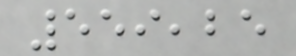559,25
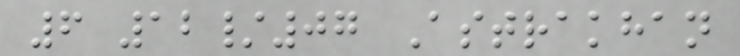6 12/07 Astrakhan
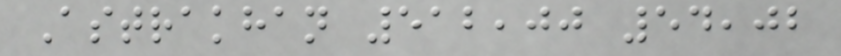Astrakhan 512,00 54,02
